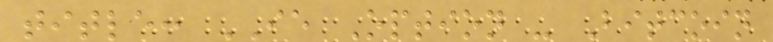title: IE Option - Bitcoin
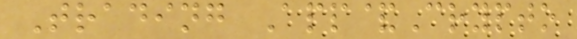Trading App&Crypto
